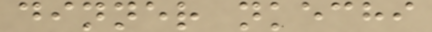dinner nkechi
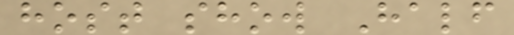host show Half
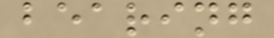bearing
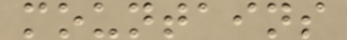mountains
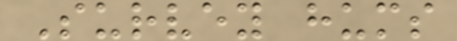Survey hums
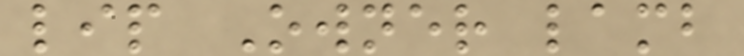lip Owner lamb
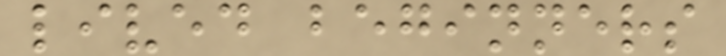lived beginners
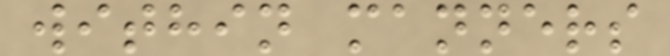within manners
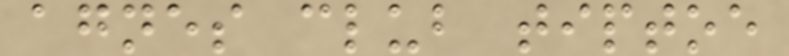agnes club tiptoe
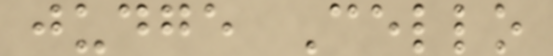judge Cello
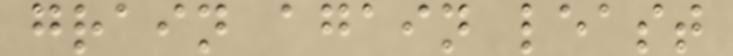grain again least
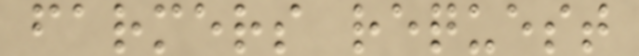farmers request
